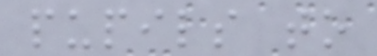pupils to
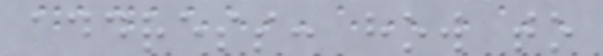address: how to
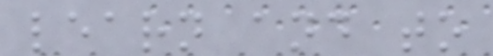learn and to
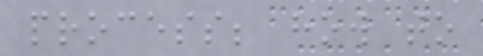process; how to
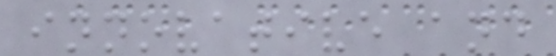innovative and
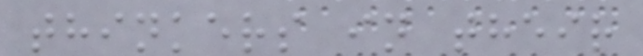thinkers in their
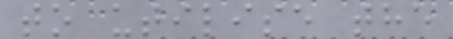to utilise the
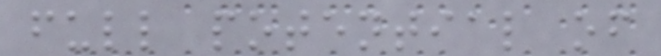full potential of
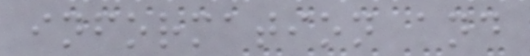information and
